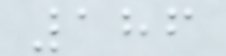186
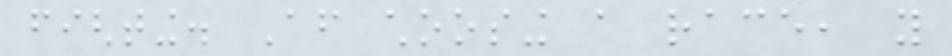fighting. After choosing a race, you
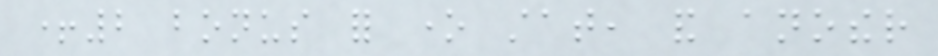+2 bonus for one stat, and another
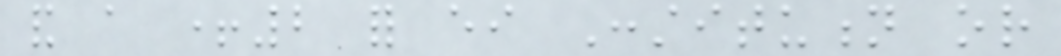and a +2 for either Constitution or
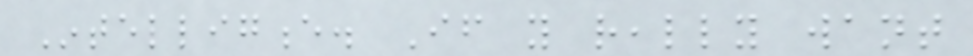Intelligence. If you really want
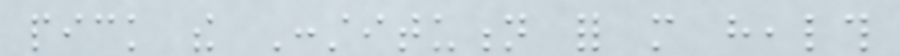pick the Constitution for more health
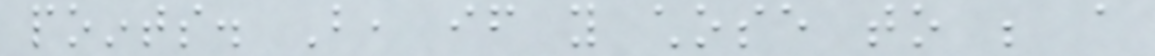points. But, if you chose to be a
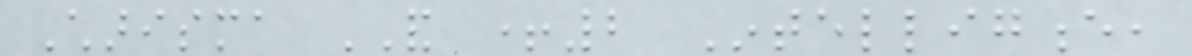Charisma AND +2 Intelligence,
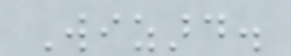Wizard.
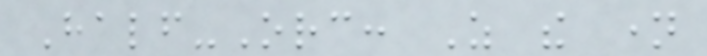Half-Orc: As the name
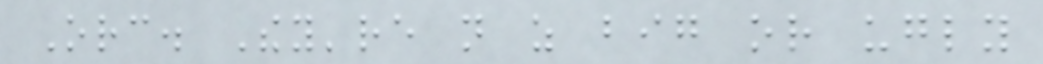Orc. They're not as big or ugly
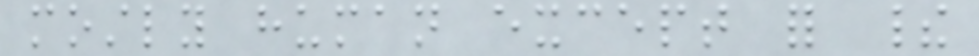mostly human except for their
